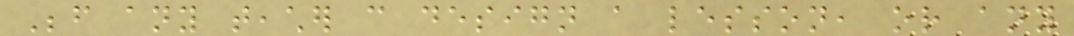Before any teacher can design a lesson, or any
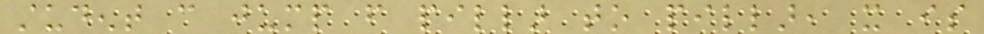student can jump from pillar to pillar, it is
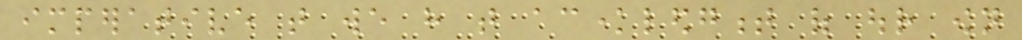imperative that we have that acknowledgment of our own
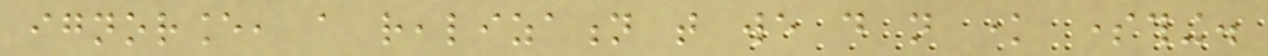ignorance, a realization that we do not know something.
